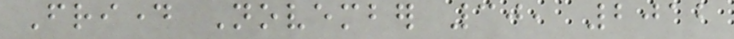Friday November 30, 2012
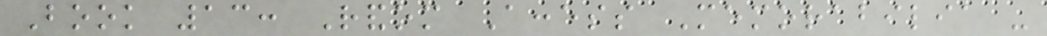Book 13: Random Access Memorabilia -
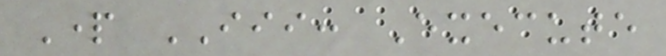Part III: Execute
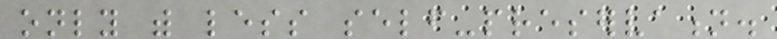only with less self-preservation.
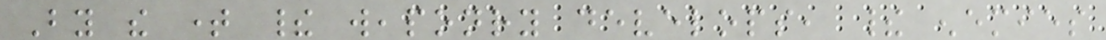By the time their weaponry develops, their enemies
